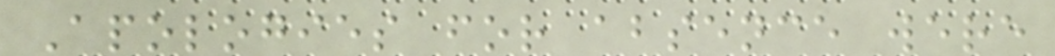Apologies for absence were
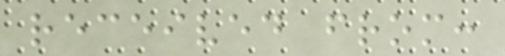received from:
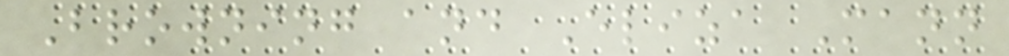Browning and Eliza Mann
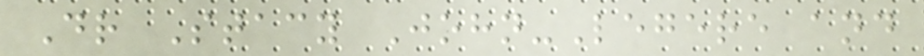Dr Stacy John-Legere and
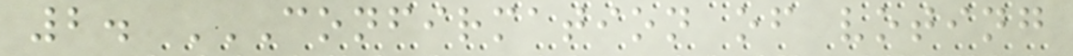2. CONFIRMATION OF VOTING
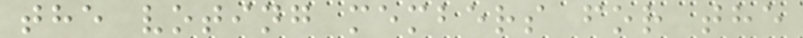the voting members for the
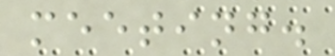meeting.
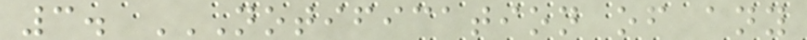3. NOTIFICATION OF ANY
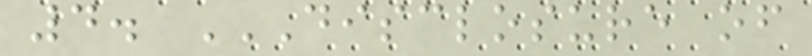4. DISCLOSURE OF
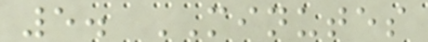5. MINUTES
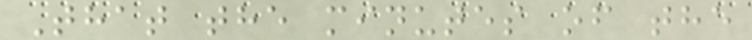That the minutes of the
